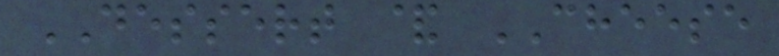DESSERT & CHEESE
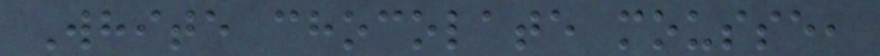White chocolate mousse,
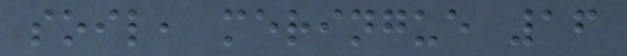soil, meringue 16
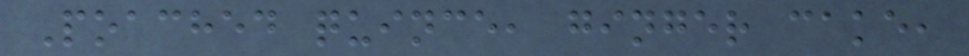Poached quince, ginger cake,
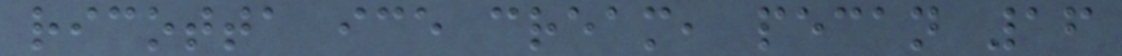ricotta ice cream, pecan 16
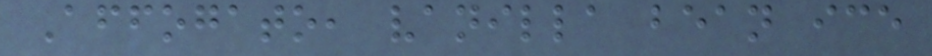Affogato, vanilla bean ice
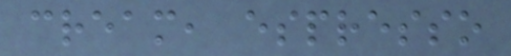cream, espresso
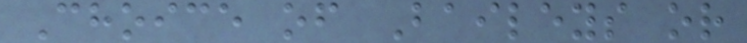Choice of Baileys or
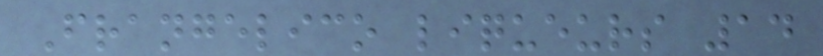Frangelico liqueurs 14
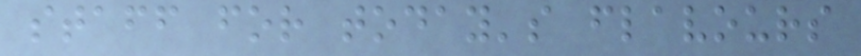staff for today's flavours
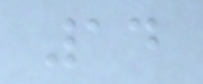14
